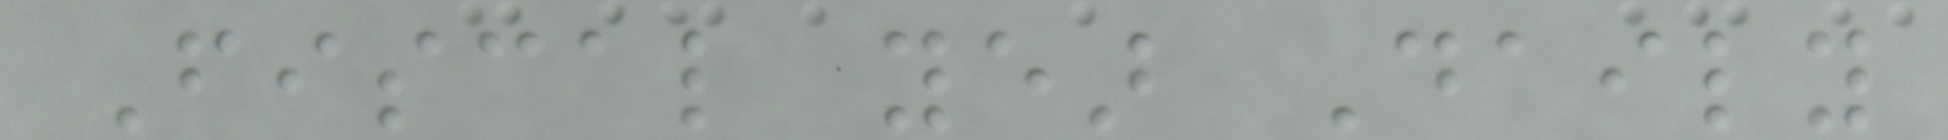Fiscal year Daily
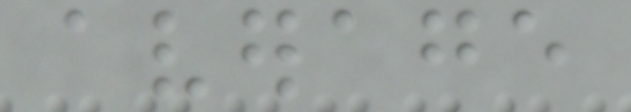average
